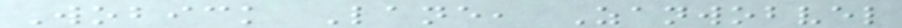Wobick Lane, Zanwobvel
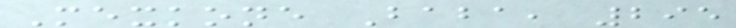Mexkone Baba, 295
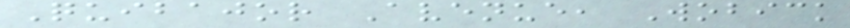Quibajor Avenue, Wobick
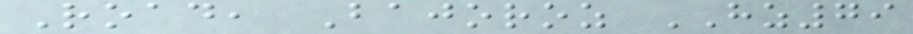Road, Bajoroz HZ79
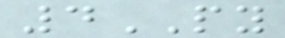4PY
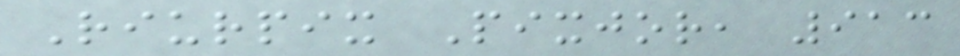Riurpix Pixjor, 913
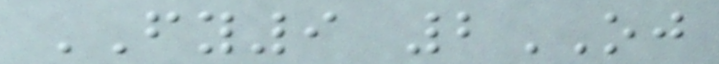FY9 2OJ
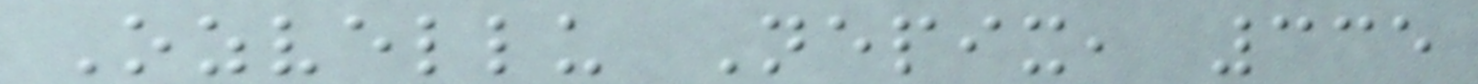Ozvellu Nepix, 335
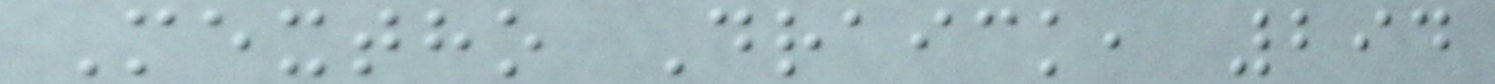Mextho Draick, 294
